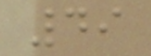49
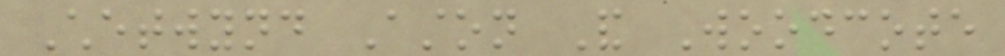Chetwynd Aston And Woodcote
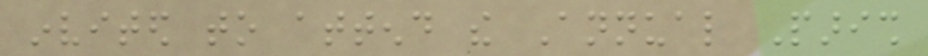invited to attend the Annual Parish
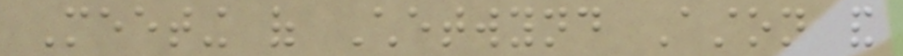Meeting of Chetwynd Aston and
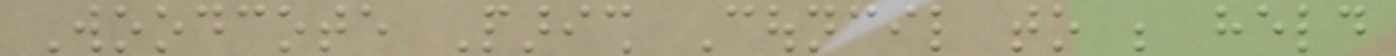Woodcote Parish Council to be held
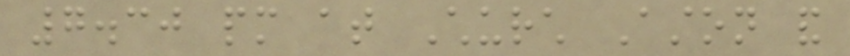7.30 pm at Church Aston and
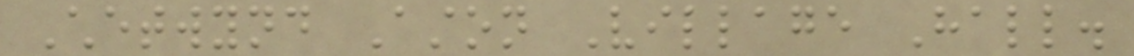Chetwynd Aston Village Hall.
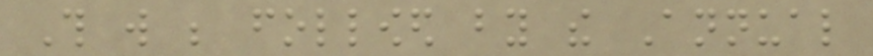This will be followed by the Annual
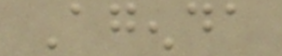Agenda
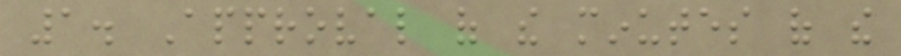1. Approval of the minutes of the
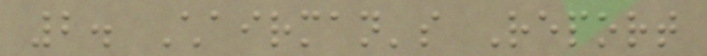2. Chairman's Report
